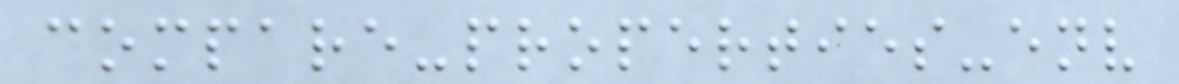compare-properties-env
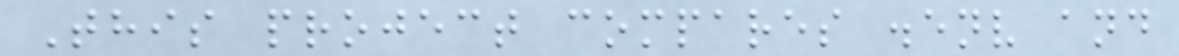This project compares .env and
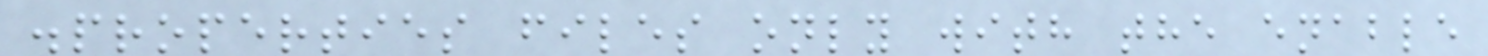.properties files only with the enable
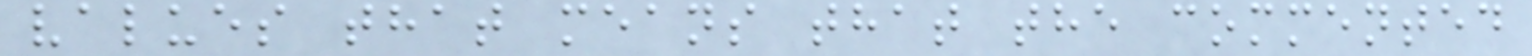values that means that the commented
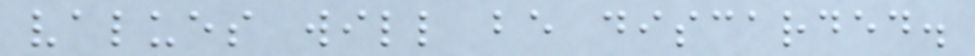values will be discarded.
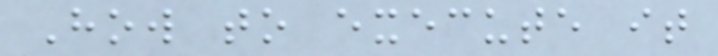How to execute it
